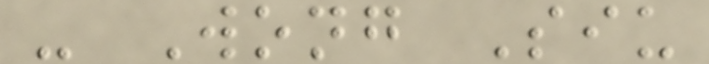- Wong Siu
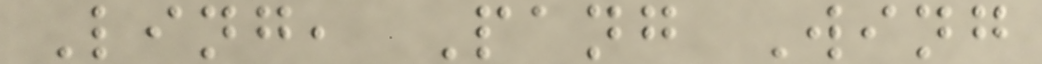Ling, Pang Wing
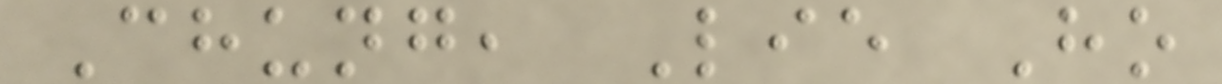Chung, Lie Ho
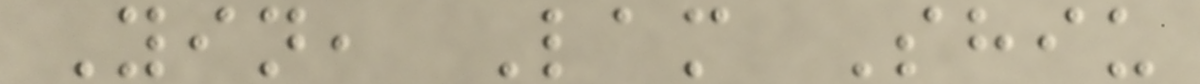Yin, Lam Shiu
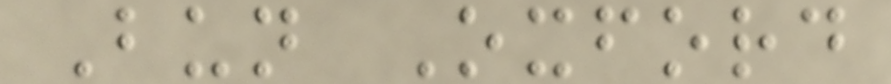Bun Oxford
